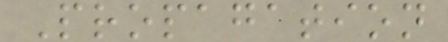Propagation
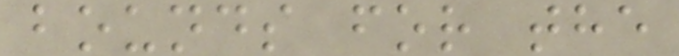bounds for the
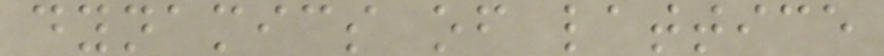dynamics of lattice
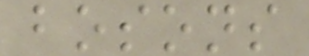bosons
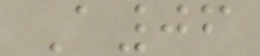A06
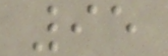95
